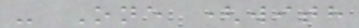- One (with
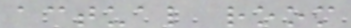actual room
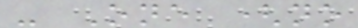- One (no
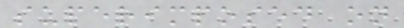superimposed on
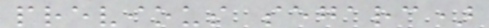previous segarc)
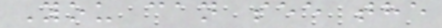You can see the
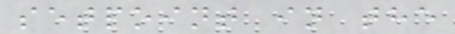setpoint in the
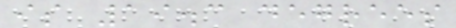is 19.3 degrees
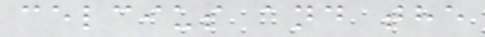celcius and the
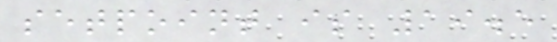setpoint is 19.5
